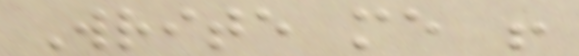Write me !
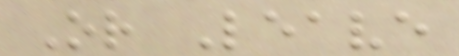Or Leave
